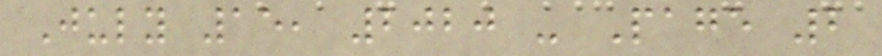July 15, 2020 - Page 2
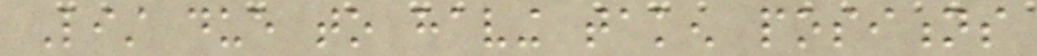List due to having taken positions
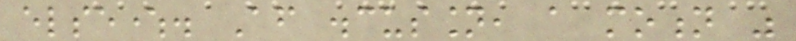elsewhere. After discussion, a motion was
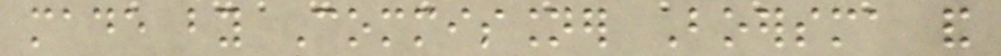made by Commissioner Boersma and
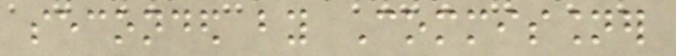seconded by Commissioner
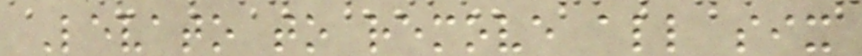Levato to remove all six
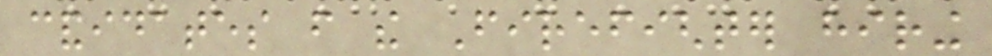candidates from the Firefighter hiring
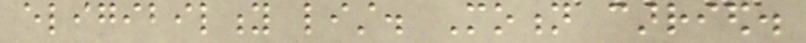eligibility list. Motion carried.
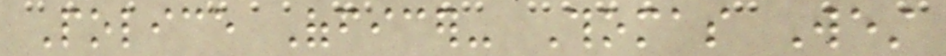Police Officer- Thomas West
